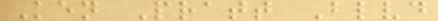Ken Pratt Blvd
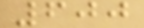600
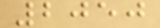2050
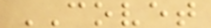COVET
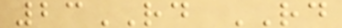23RD RD
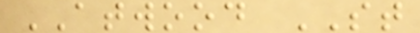ATWOOD ST
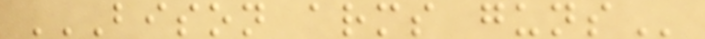BISON ARMS GUNS
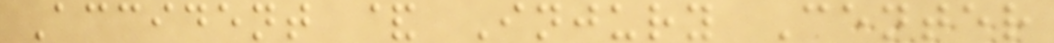Accident & Injury Center
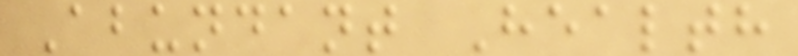Abundant Health
